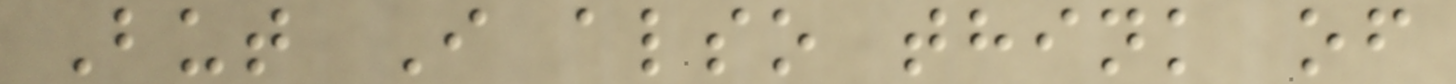But I also think of
